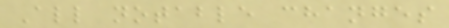All notable changes
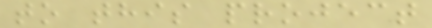to this project
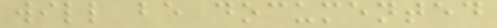will be documented
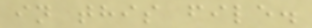in this file.
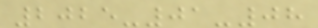2025-01-08
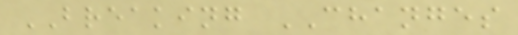BREAKING CHANGES
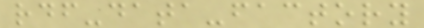rdf-data-factory
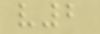v2
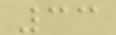33
